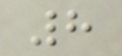8
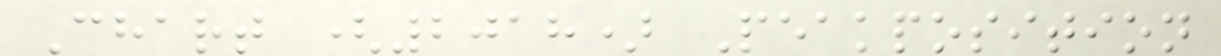Chart (2018) Peakposition
